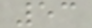53
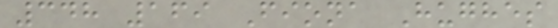348 169 Fiona Hughes
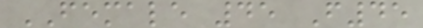FEMALE 45 F45
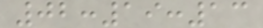02:19:13
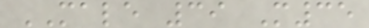MALE 39 M35
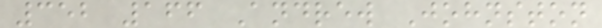352 166 Andrew Johnston
